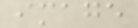image
